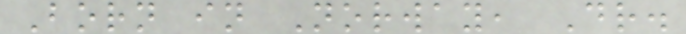Born in Norway, Dr.
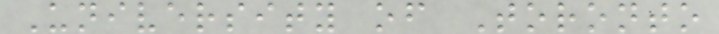University of Toronto
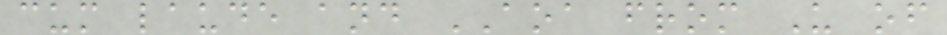cum laude and AOA from U of
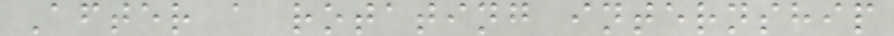After a rotating internship
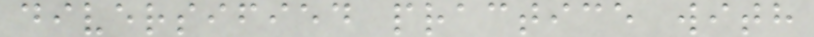diversified practice with
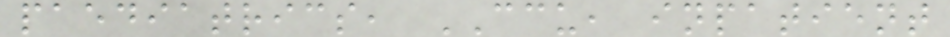paediatrics, CCU, inpatient
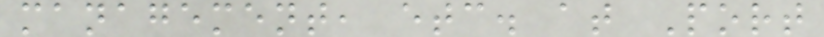management, etc. at Port
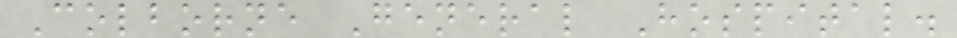Colborne General Hospital.
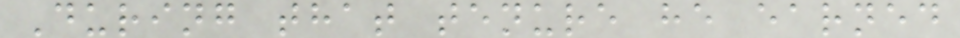During that tenure he earned
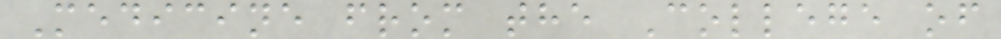Medicine from the College of
